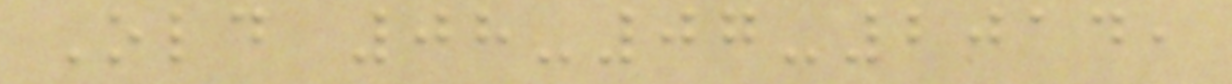Old 08-07-2014,
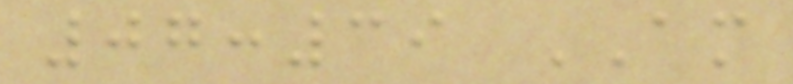07:39 AM
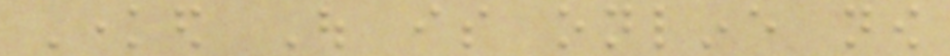Knowed Out is online now
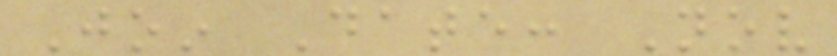Join Date: Nov
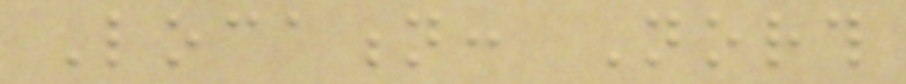Location: North
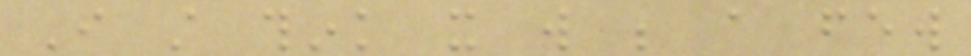I still think it will be a few
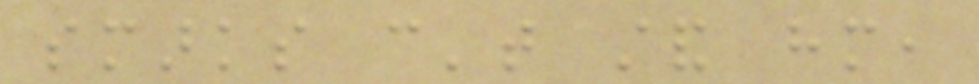smarks can't stand him,
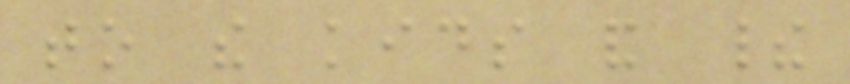to the kids and their
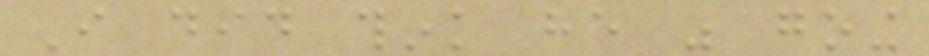I did think he was going
